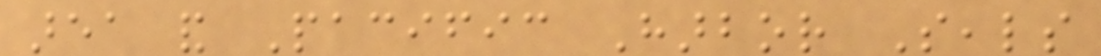area and Pacific Harbor Seals
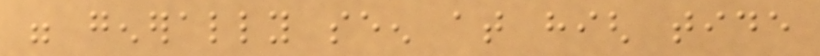were generally seen at high tide
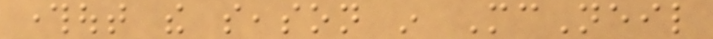throughout the season in McNeil
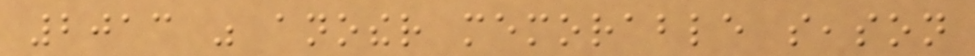2013 was another memorable season
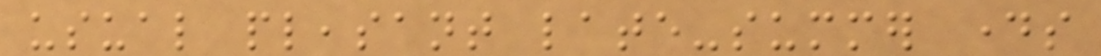usual pleasant late-summer days
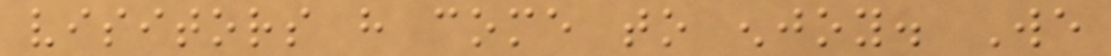visitors have come to enjoy. We
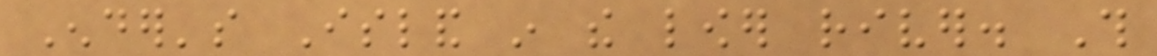Ender's Island in the lower river. This
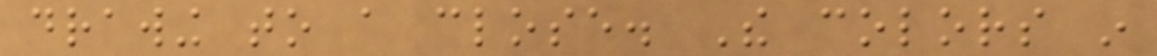drawing to a close. The colors in
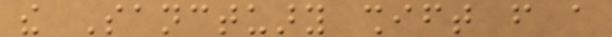the Sanctuary shift from a
